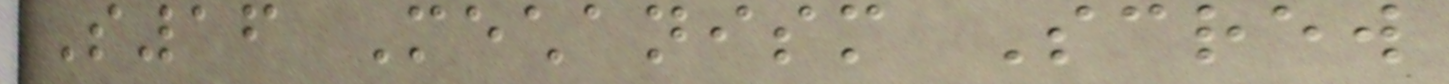S16 Mechanism Screw
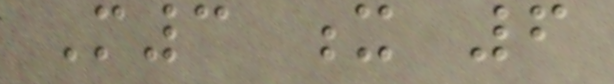M3 x 6
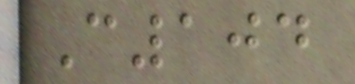C104
